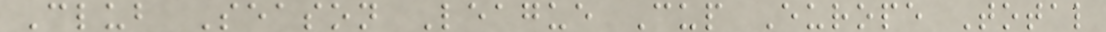Club Season League Cup Europe Total
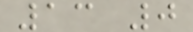13 0
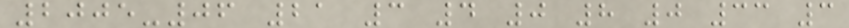2005-06 21 3 4 0 8 0 33 3
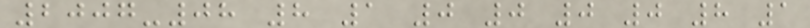2007-08 8 1 0 0 0 0 8 1
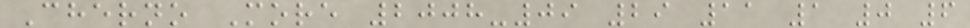Cherno More 2008-09 29 11 1 0 6
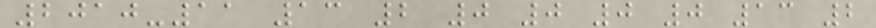2010-11 13 2 0 0 0 0 13 2
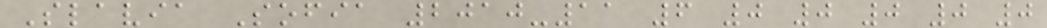Slavia Sofia 2010-11 6 0 0 0 0 0
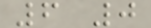6 0
